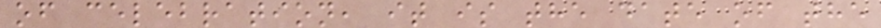of celebration, it is the date of the
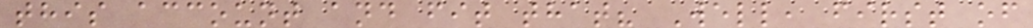this account and fit that? Well, first of
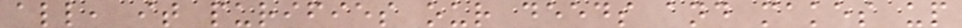all, it purifies our deeds and makes up
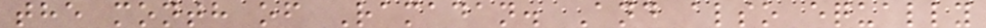the month of Ramadan. And also equally
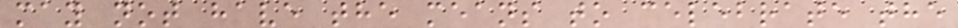may not have the means to celebrate the
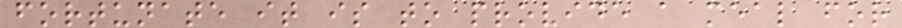fortunate it is to provide a meal for
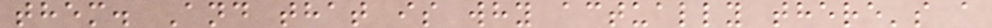them. And that is why actually there's a
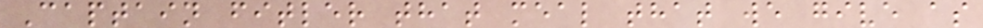Captain fitler that meal that we give as
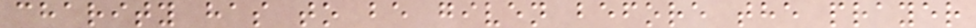charity has to be given before the prayer
